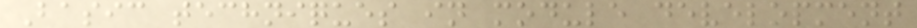Basic techniques in module development
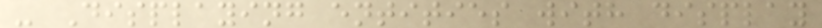- Displaying entities with display
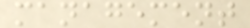management
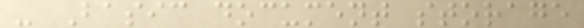- Basic document storage
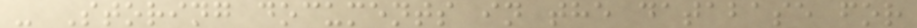- Storing documents in the database for
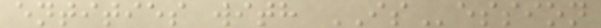entities with ISession
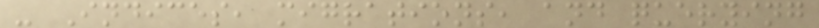- Indices, migrations, and querying
